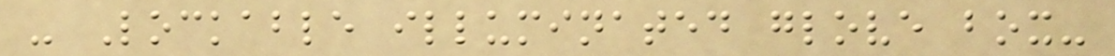- Lockable illuminated glove box-
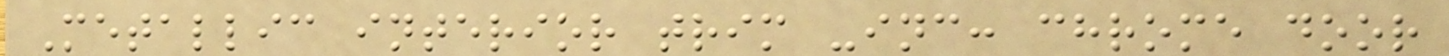Metallic interior trim -inc: chrome door
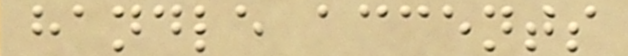handle accents
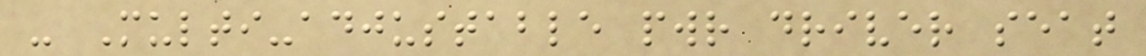- Multi-adjustable pwr driver seat
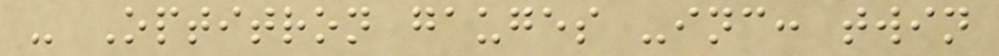- Optitron gauges -inc: twin
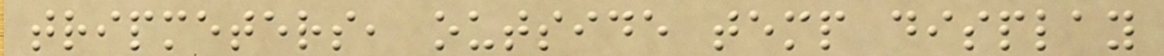tripmeters, outside temp display
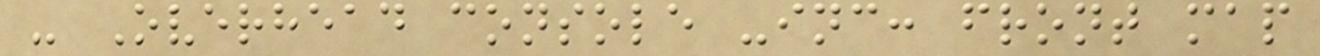- Overhead console -inc: front map
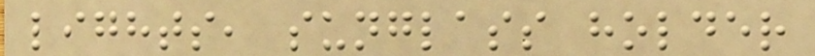lights, sunglass holder
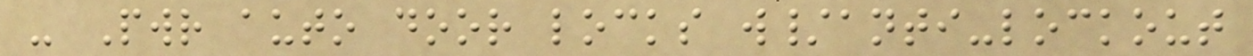- Pwr auto door locks w/anti-lockout
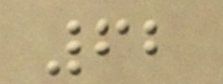62
